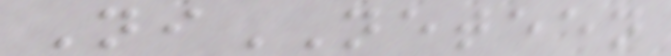NiNETEEN
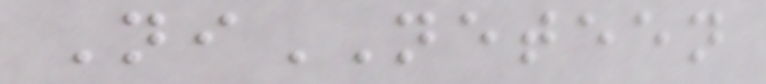NiNETEEN
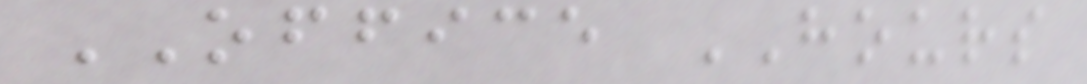OFFICE HOURS
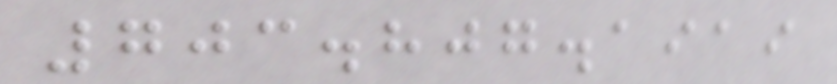703.807.1919
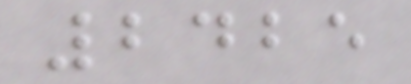2425
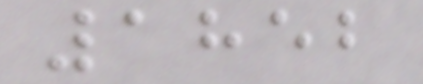1852
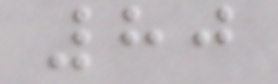80
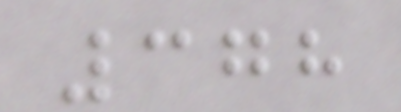378
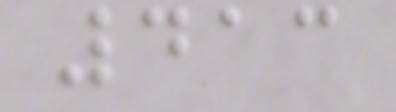413
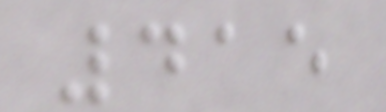415
